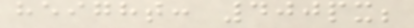height: 400px;
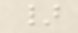}
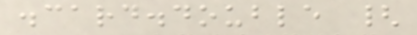.card.double {
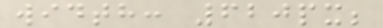width: 620px;
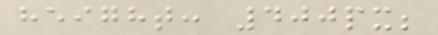height: 400px;
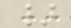}
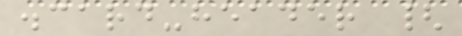.card-header {
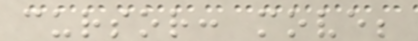cursor: move;
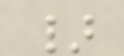}
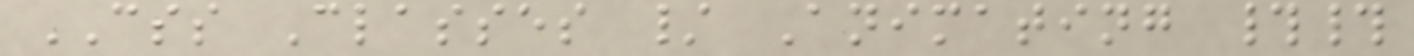CSS Classes / Animating ##
